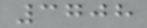3708
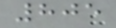805
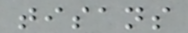tisans
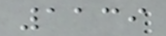1139
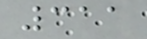311
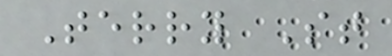Terry St
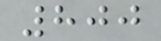800
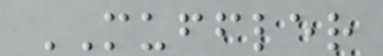MUFFLER
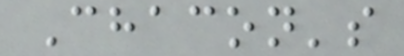Chacon's
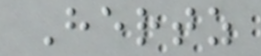Hertz
